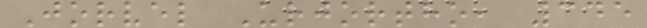Jorvel Urjortho, 345
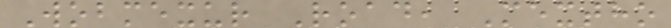Wobmexur Road, Mextho
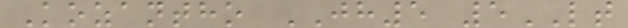Kozantho JH5 5LT
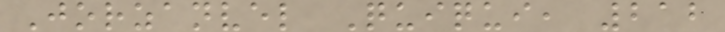Jorzanvel Quiqui, 212
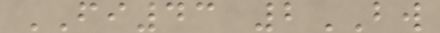FI43 2BW
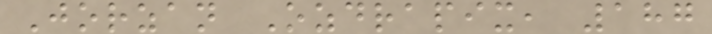Jorzan Ozdrapix, 187
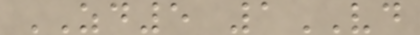ZD5 1VD
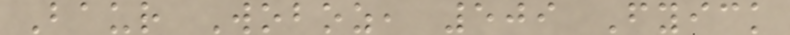Baur Woboz, 509 Fyick
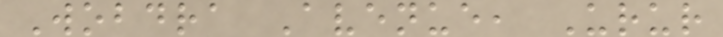Wobdra Avenue, Urur
